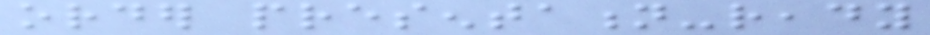order presentation-ready
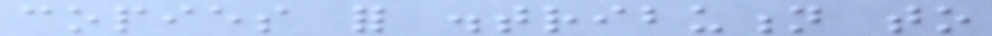copies for distribution to
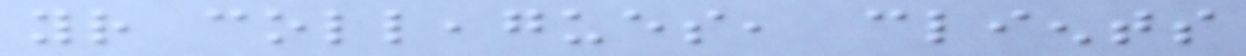your colleagues, clients
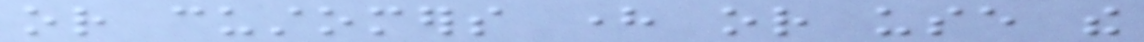or customers here or use the
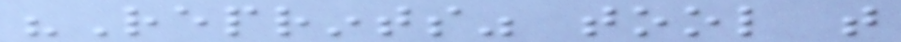"Reprints" tool that
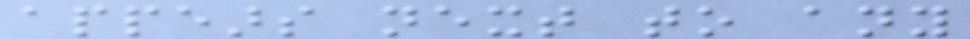appears next to any
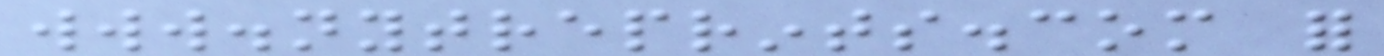www.nytreprints.com for
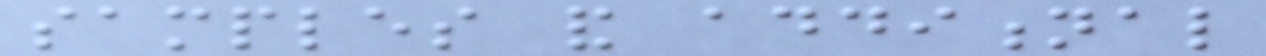samples and additional
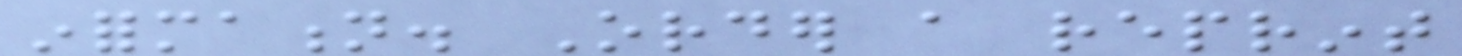information. Order a reprint
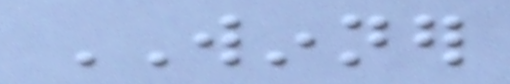WINNER
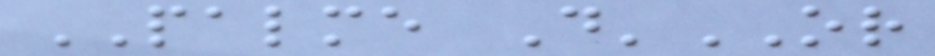PALME D'OR
